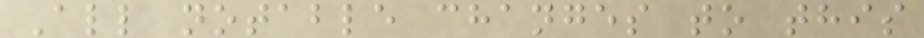All notable changes to this
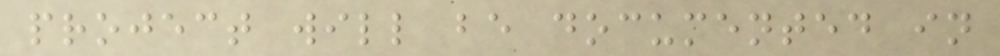project will be documented in
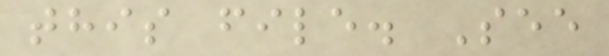this file. See
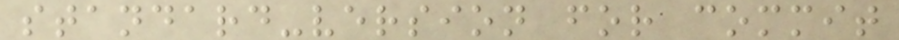standard-version for commit
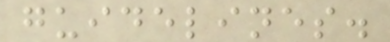guidelines.
